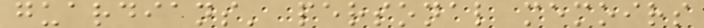guardians' personal memoirs
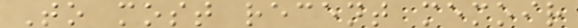To most recent memoir
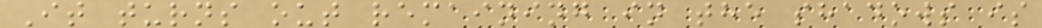It turns out remaining in the shadows is
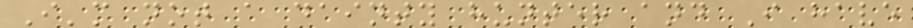I'm not a dainty hunter and I have
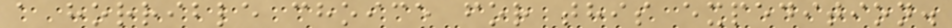a horrible choice for this expedition.
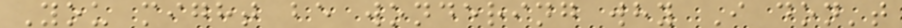You might be wondering why I don't
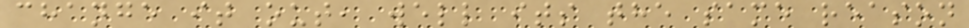change it out, well its the same reason
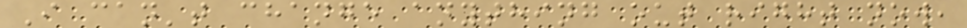I can't change anything out right now,
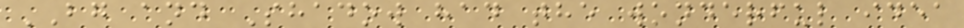BG and Shadow had the wonderful idea
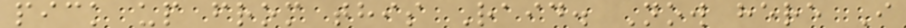pick up from this Raid. Now here I
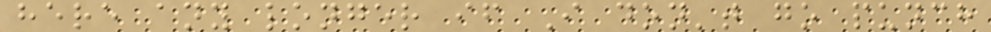here any longer if I don't go punch
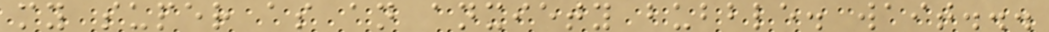my super as an anxiety bubble. wait...
